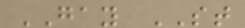GAY ST
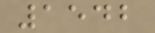1542
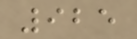925
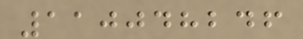110048246
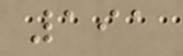191
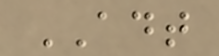ADT
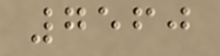7560
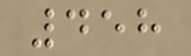458
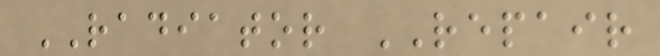RADIATOR REPAIR
